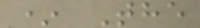* The
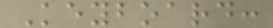Keyboard:
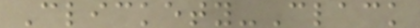Clickety-Clack
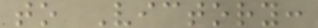to Victory:
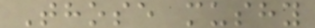Those mushy
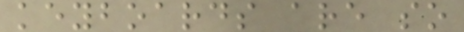keyboards are so
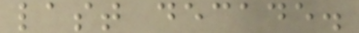last decade.
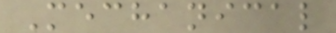Mechanical
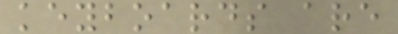keyboards are
